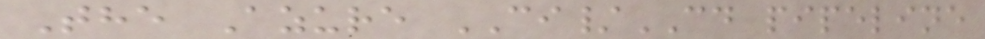The Azure CI/CD pipeline
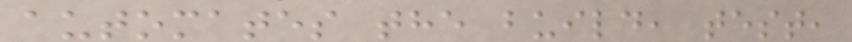automates the build, test,
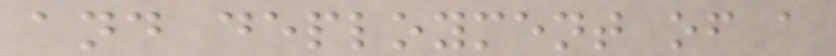and deployment of a
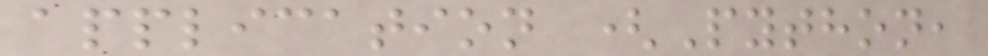application (Python,
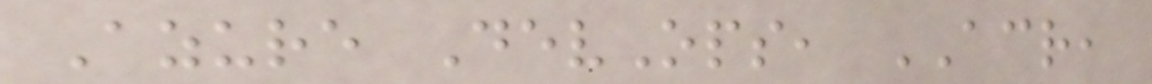Azure DevOps, ACR,
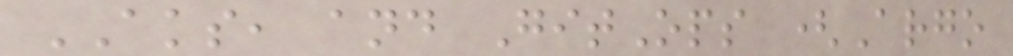AKS, and GitOps (Argo
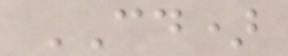CD)
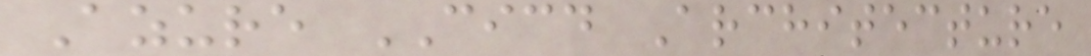Azure CICD Architecture
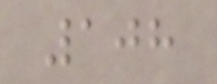108
